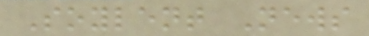Soylent News
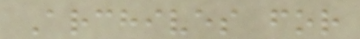Archives for
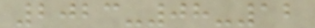2023-08-12
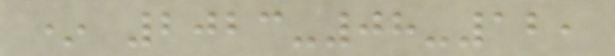* 2023-08-12,
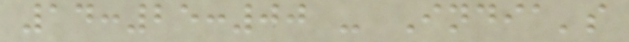14:25:00 - India's
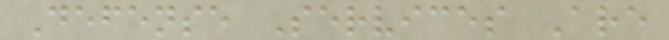Defense Services Are
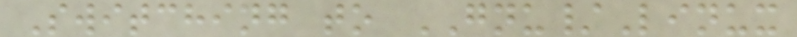Switching to GNU/Linux
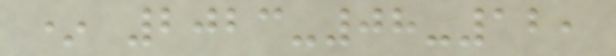* 2023-08-12,
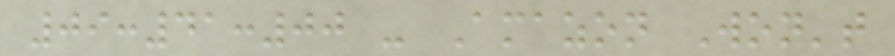09:41:00 - Amazon Won't
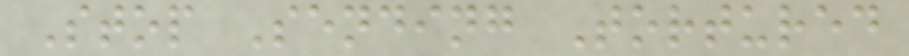Stop Sending Tortured
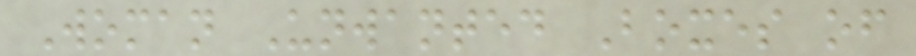Woman Unwanted Boxes of
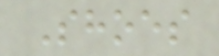Shoes
